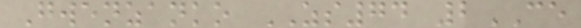Gwenzanko ZS74 2CE
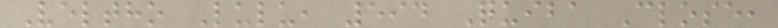Veltho Lulu, 594 Quiba Close,
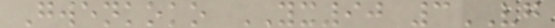Gwenkoko YX90 3VG
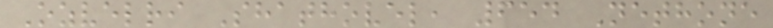Ozvelri Shathovel, 654 Nethone
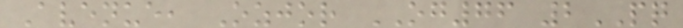Avenue, Ozjor OG76 2PQ
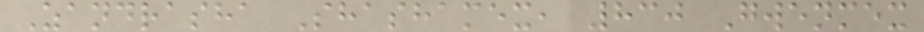Zandrasha Shashamex, 830 Gwenmex
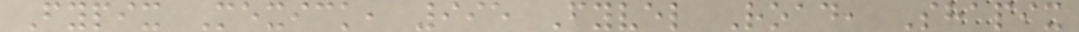Fypix Mexick, 995 Fyvel Road, Shapix
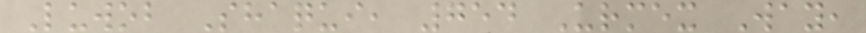Luwob Shaqui, 754 Urmex Way,
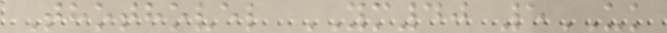Thothovel YM40 5UK
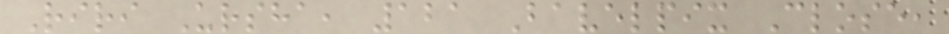Riri Ursha, 121 Bavelpix Close,
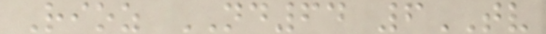Rioz ND64 6TV
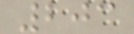203
